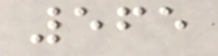565
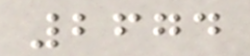2674
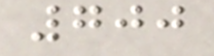700
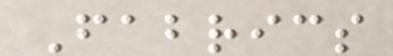Fabrics
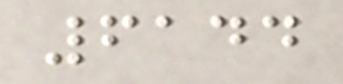6144
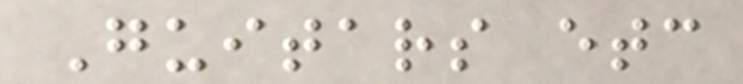Guitars etc
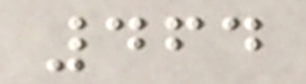464
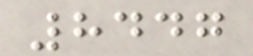8447
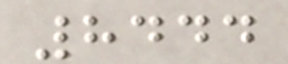8444
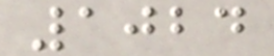1024
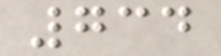734
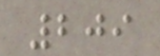209
